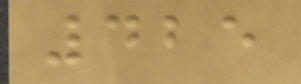425
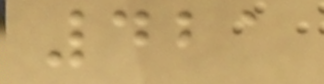421
